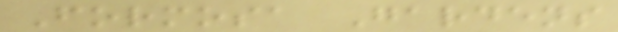Formosa Gardens
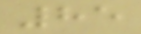85
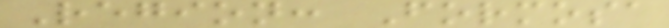Region: Formosa
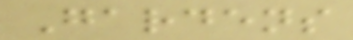Gardens
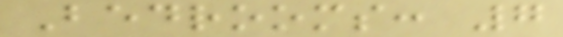Bedrooms: 7
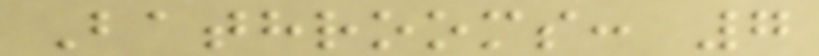Bathrooms: 7
